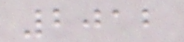2012
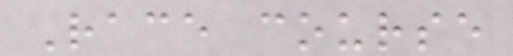Race course
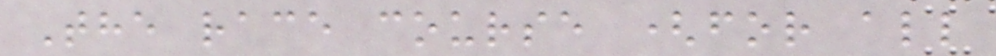The race course (for all
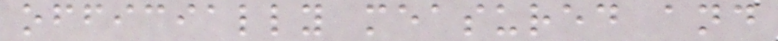officially measured and
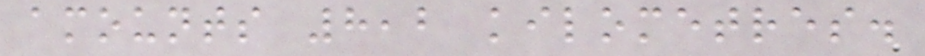amounts 8,2 kilometres.
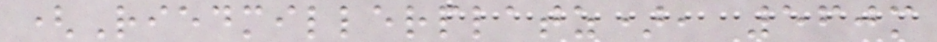(Riedmillerplatz), 560m
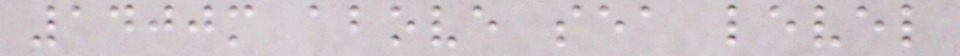1400m above sea level
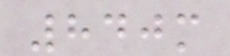840m
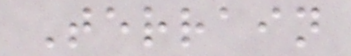Terrain
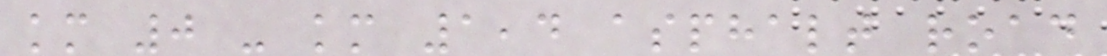km 0 - km 1,4 asphalt road
